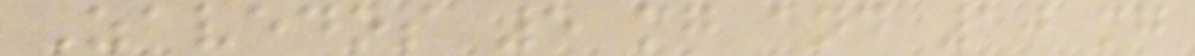Zavedos 5 mg and 10 mg
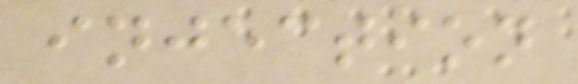injection
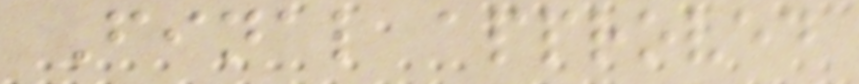Final approved
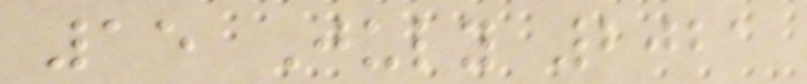15 July 2021
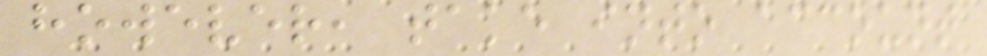however, take into account
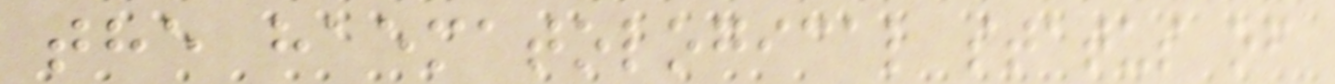the haematological status of
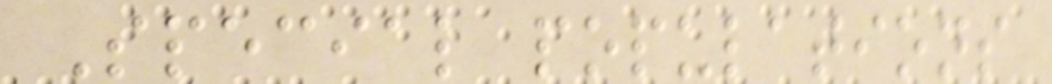Special populations
